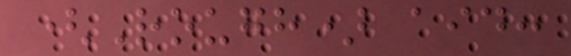(Rough) aid:
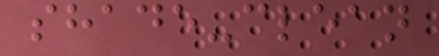shade-clean
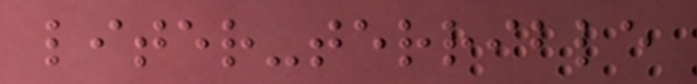liter-terrible
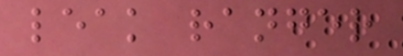leak ranger
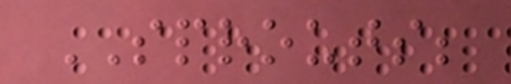SPROUTS;
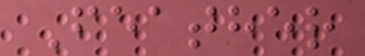Feather
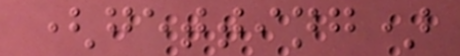(getting)
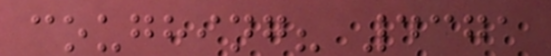coughing? 4371
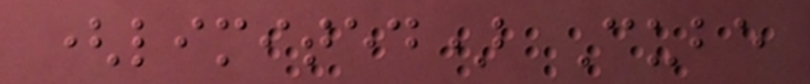(limited) Cube
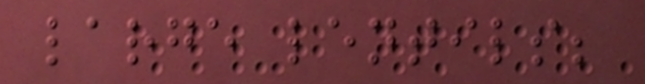large lentils;
